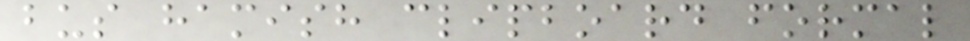bus hamish clipboard formal
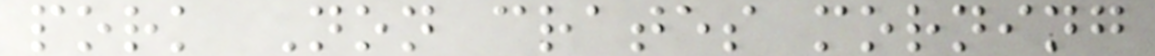pork Non crates morning
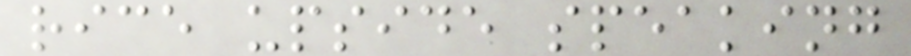rice upside speaking
